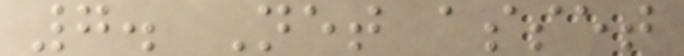7. Net asset
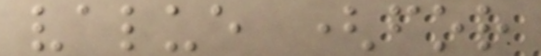value (for
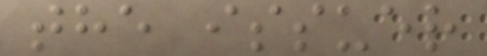the issuer
